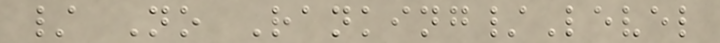/ No Ranking/Level
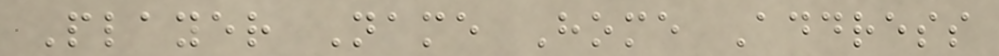Player Name Home Address
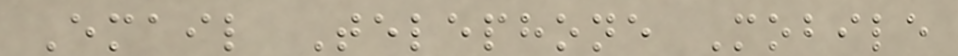Email Telephone Mobile
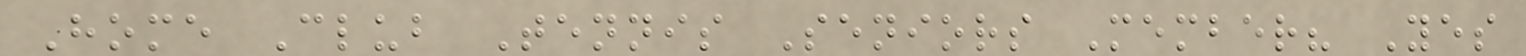Home Club Tennis Seniors Member? Yes
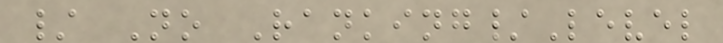/ No Ranking/Level
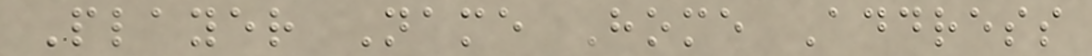Player Name Home Address
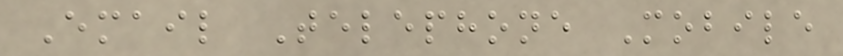Email Telephone Mobile
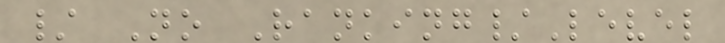/ No Ranking/Level
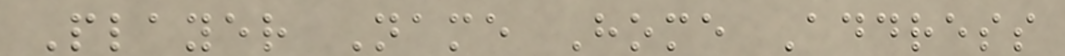Player Name Home Address
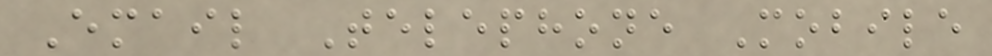Email Telephone Mobile
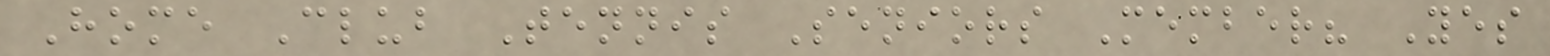Home Club Tennis Seniors Member? Yes
